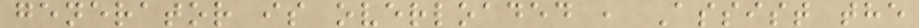generator is overloaded , Assist the
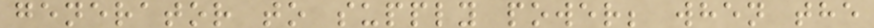generator to supply power; when the
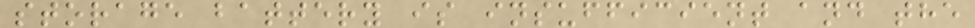storage battery is insufficient and the
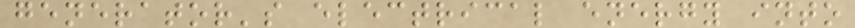generator's electrical energy into
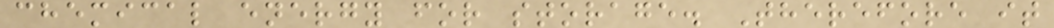chemical energy for storage. Therefore it
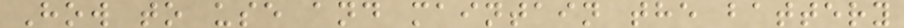How to use and maintain the battery
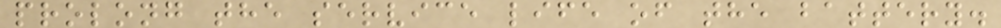prolong the service life of the battery.
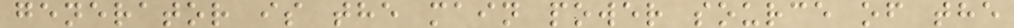generator is the main power source of the
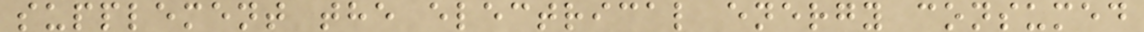supplement the electrical energy consumed
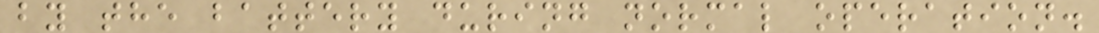by the battery during normal operation.
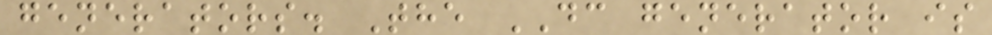generators. The DC generator is
